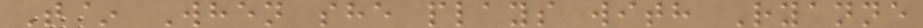T~ When she plays with Ryanne
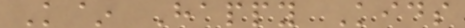K~ Happy Kids
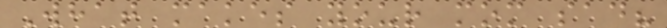What makes your mom sad?
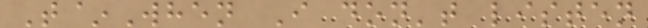T~When I don't listen
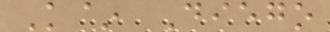K~ Diego
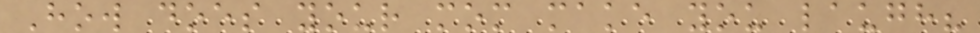How does your mom make you laugh?
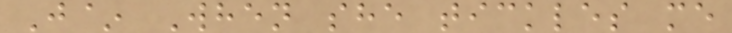J~ When she tickles me
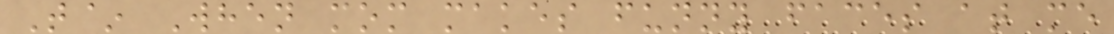T~ When mom makes funny faces at me
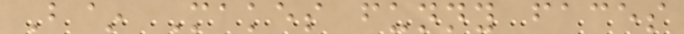B~ Makes funny faces
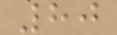80
